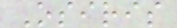Osiris
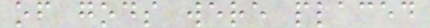of gods were placed
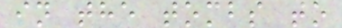in the tombs to
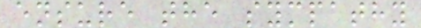ensure the sympathy
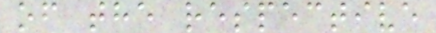of the respective
